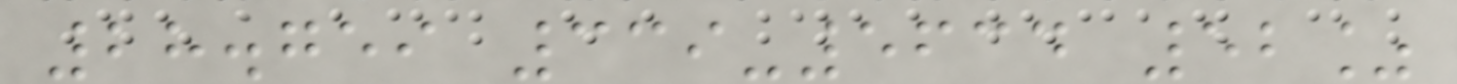28.759 339-5634 52%
